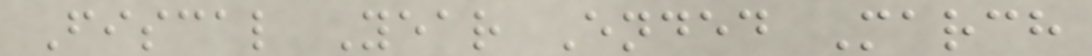Fiscal Year Ended March
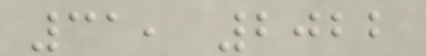31, 2022
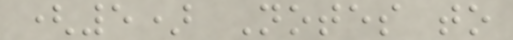(5) Notes to
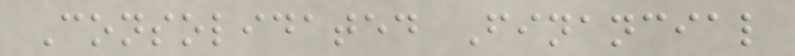Consolidated Financial
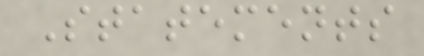Statements
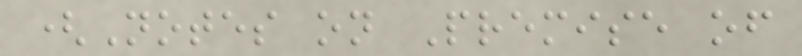(Notes on Premise of
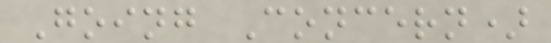Going Concern)
